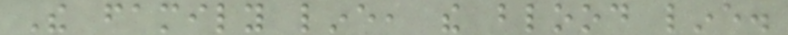The family line, the blood line.
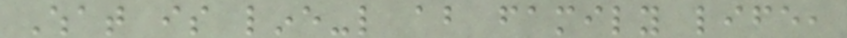What is line-like about family life,
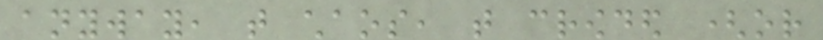anyway, that chaos, that crowded (or
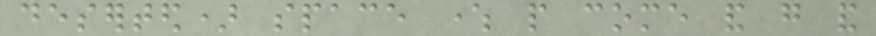deserted) space where people come and go and
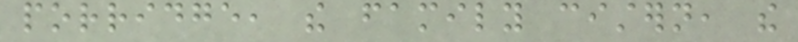porridge, the family cistern, the
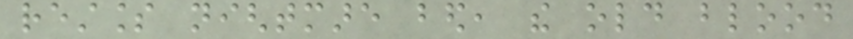restless nightmare bed, the old blood
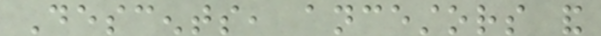Descents, ancestors and
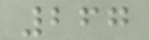267
